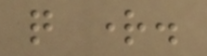quite right.
